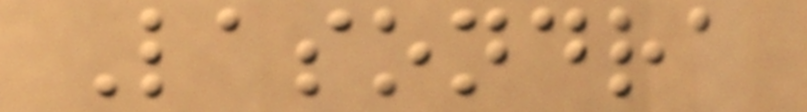Lasondra
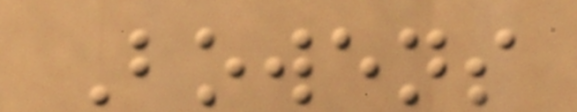Bowens
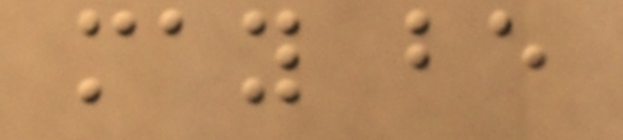may be
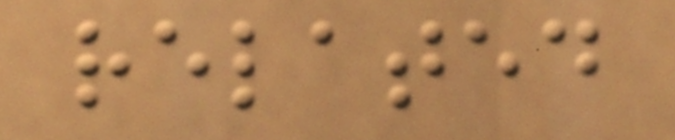related
